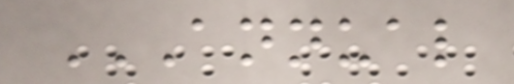ANNUAL
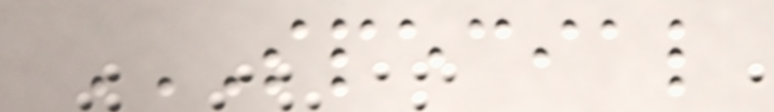SPECIAL
